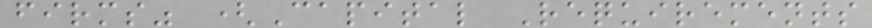firms" (Capital Requirements
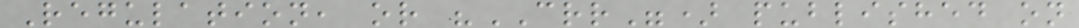Regulation, or "CRR") published on
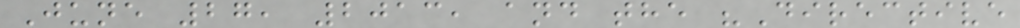June 27, 2013, and the "Directive
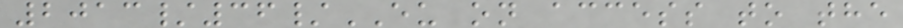2013/36/EU on access to the
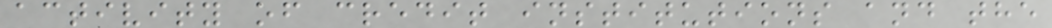activity of credit institutions and the
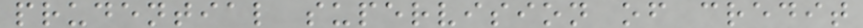prudential supervision of credit
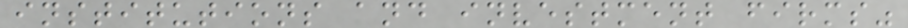institutions and investment firms"
